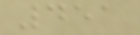451
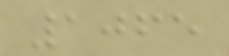1065
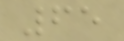65
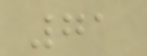71
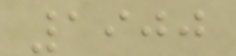1900
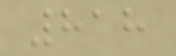818
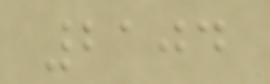2104
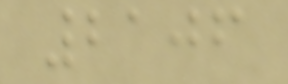2106
